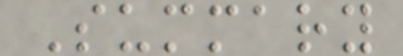Summary
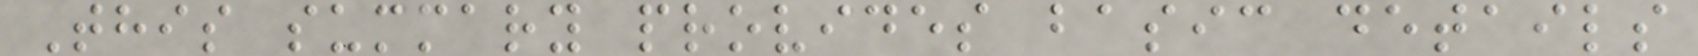This summary provides basic details
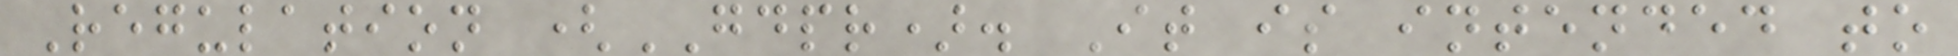Regulation (GDPR). It is intended to
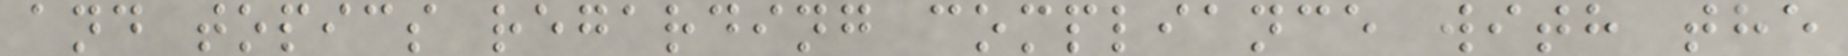and topics regarding compliance with the
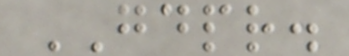GDPR.
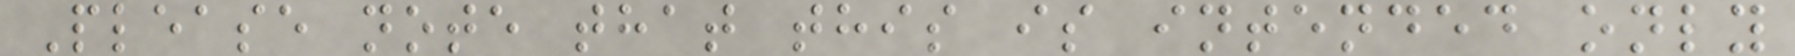Please note that this is intended only
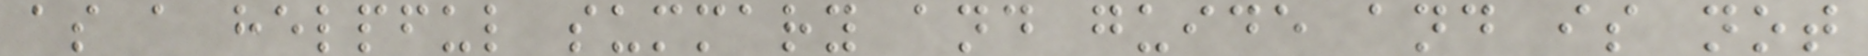as a helpful summary and guide and is not
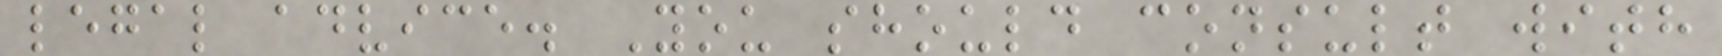legal advice. You should consult with
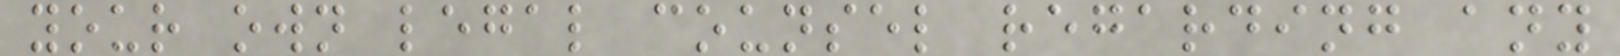your own legal counsel regarding any
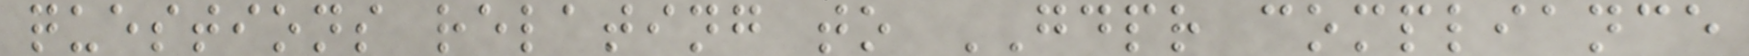questions relating to GDPR compliance
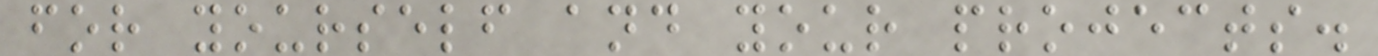for yourself and your projects.
